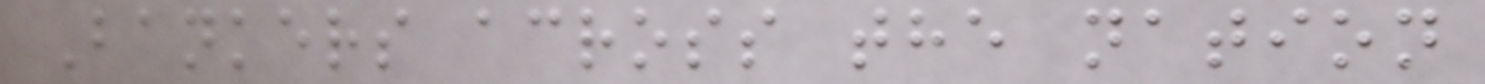Bankers across the nation
